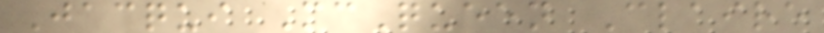Jacqui McQueen Claire
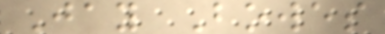Jay Bowes
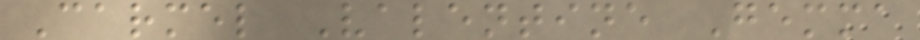Carmel Valentine Gemma
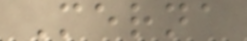Merna
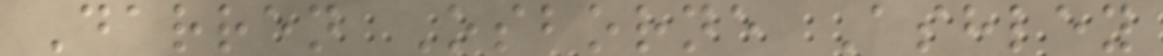Darren Osborne Ashley
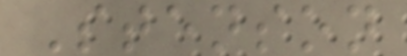Stenson
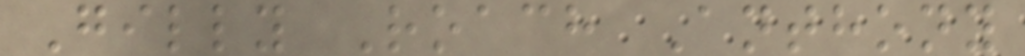Gilly Roach Anthony
